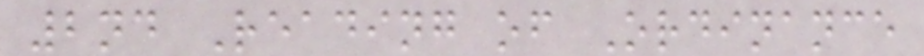2nd Reading of Ordinance
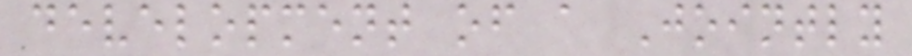development of a Jointly
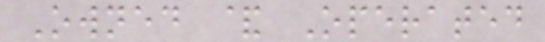Owned & Operated
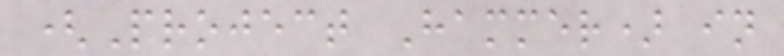(Project Hammer) in
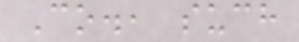Co., such
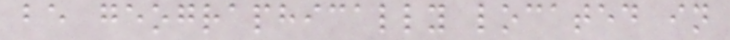be geographically located in
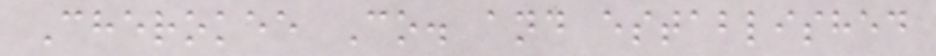Cherokee Co. and established
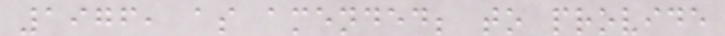1976, as amended; to provide
